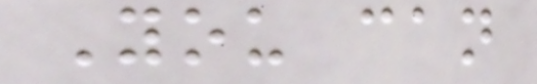You can
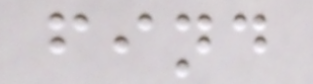find
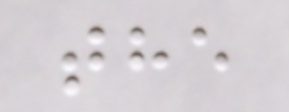the
